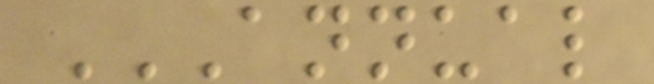ANNUAL
